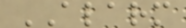ALARM
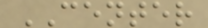CENTER
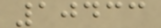10433
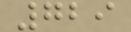729
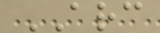ARC
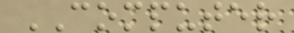COMPUTER
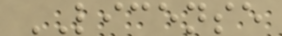LICENSE
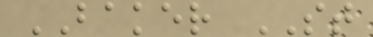BAKER ST
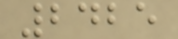2425
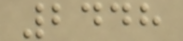2448
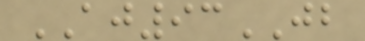AJ93JB
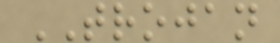TROJAN
